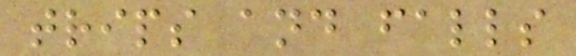trips and falls
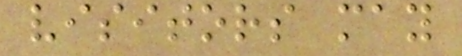visitors may
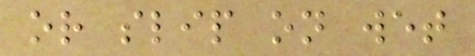or slip on wet
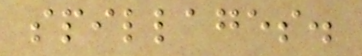spillages.
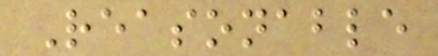Reasonable
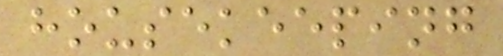housekeeping
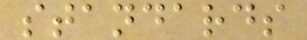standards
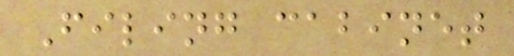Filing cabinet
